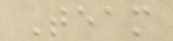Team
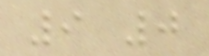9 0
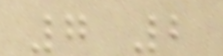7 2
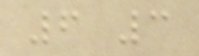6 3
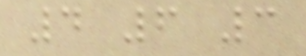4 6 3
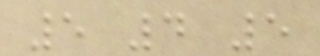5 4 5
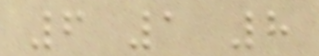6 1 8
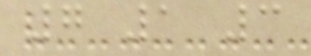7 1 3
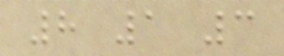8 1 3
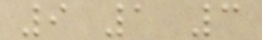9 1 3
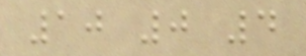10 0 4
